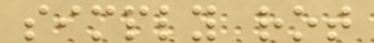simply rot
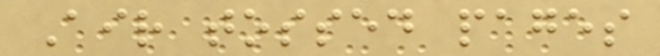Air tossed pages
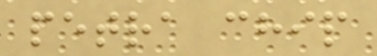petra chip
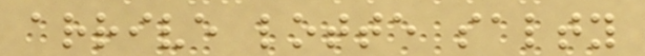arrive lotte salty
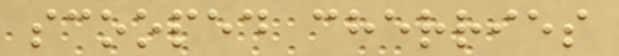scooped cherries
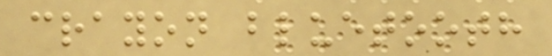crayon bluetooth
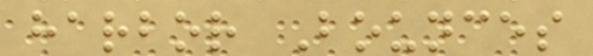harbor Bounces
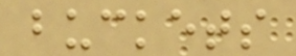buckets
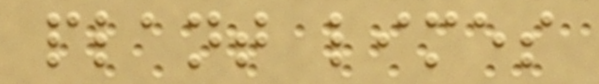plant limes
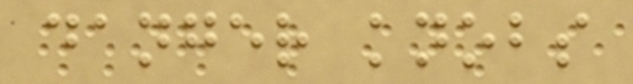danger knobs
